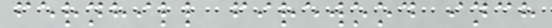fernhill firewood inch
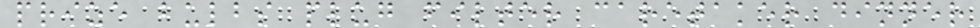prize bulbs plug filter caretaker dinner
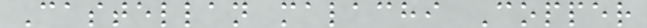Castellan malachi Copper
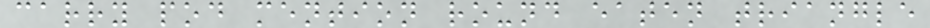carry pod mention round eaten triangle
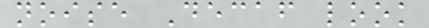noise Decaf look
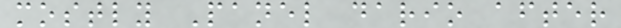mostly Panel dario after
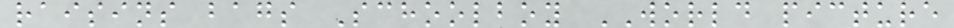raisins bags Schoolboy WORLD picture
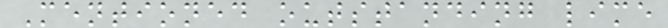Mentioned outstanding lime
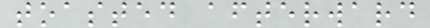toasted afterward
